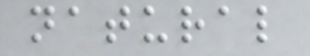natural
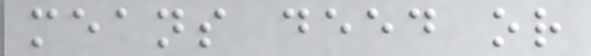means deed or
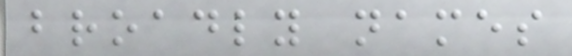broadly names
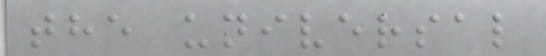the universal
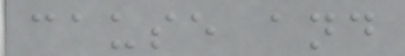cause and
